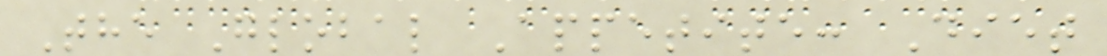The Global Appetite: Diet
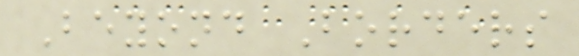Beyond Borders
